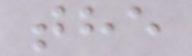the
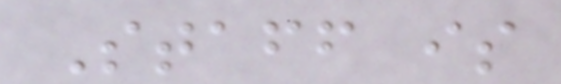Staff is
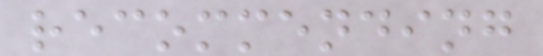recommending
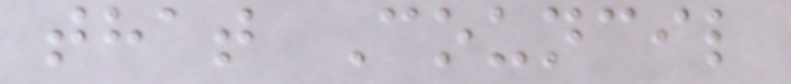that Council
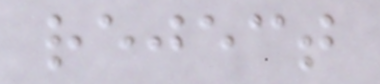reject
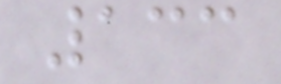133
